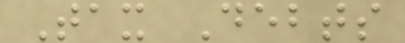Tax Debts
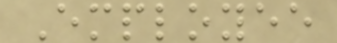Employee
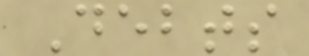Debts
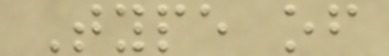Type of
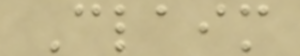Claim
